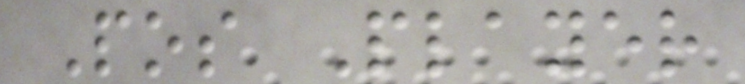Pos Player
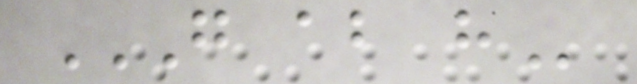G AB H
